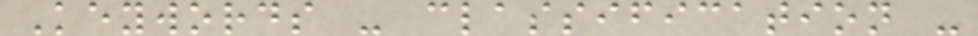Keywords - classification -
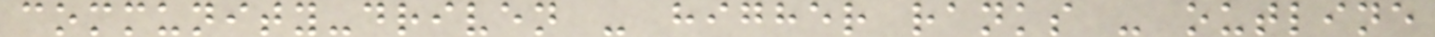community-driven - higher ranks - outline
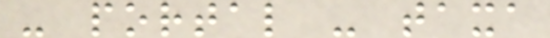- portal - taxa
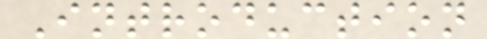Introduction
